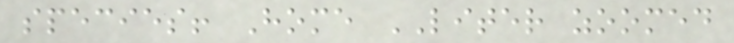species! Home LITER zoomed
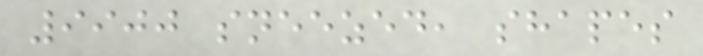9900 sneezed, shapes
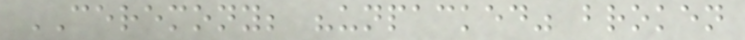CEREMONY; "unpacked" broken
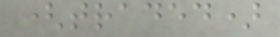(traded)
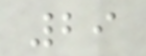29
